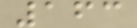163
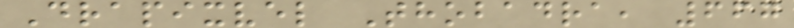Drapixvel Thobadra, 667
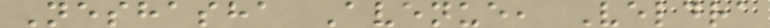Neshasha Avenue, Veldra
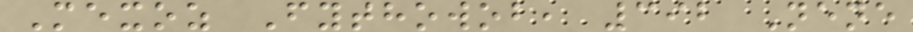Mexoz Fythowob, 392 Nene
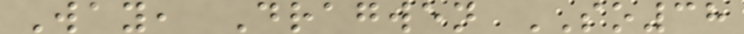Way, Dragwen SO38
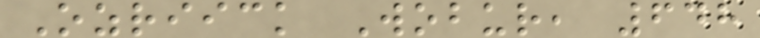Ozriick Wobur, 648
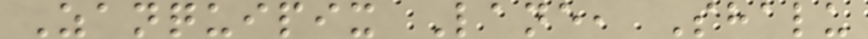Zanquipix Lane, Shalu
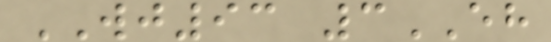WJ93 3EH
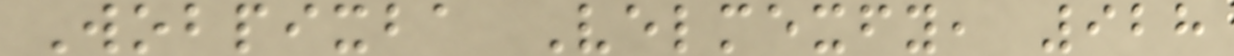Wobpixba Velmexfy, 928
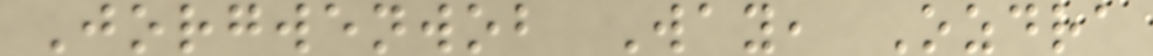Jorgwenwob Way, Ozdra
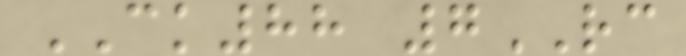CK88 7RC
